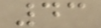43
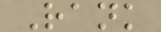Rank
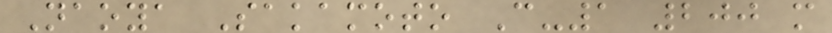Naoya Sakamoto C-1 200 m
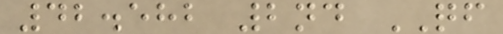42.582 2nd QF
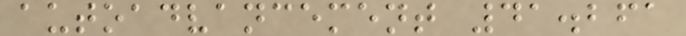autoadvancement 41.261
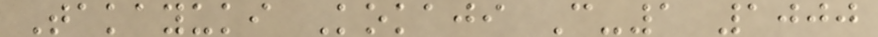Takayuki Kokaji C-1 1000
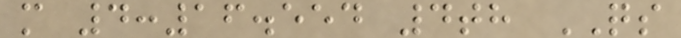m 4:16.554 4th QS
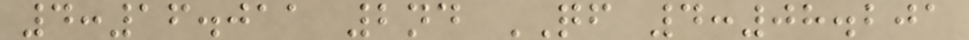4:16.011 2nd QF 4:08.201
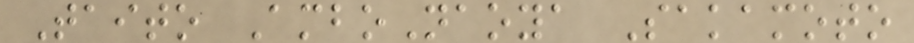Taito AmboNaoya Sakamoto
